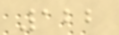122
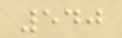540
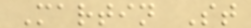Martin St
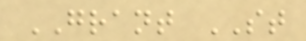GRANT ST
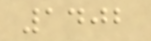1402
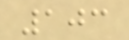103
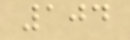104
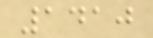1410
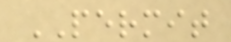PERMIT
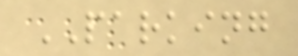PARKING
